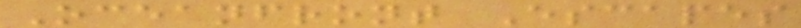Oceanfront Escapes
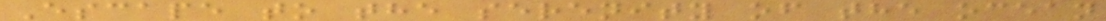Escape to the serenity of the ocean
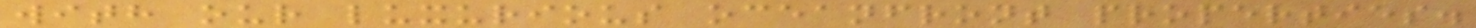with our luxurious oceanfront properties.
